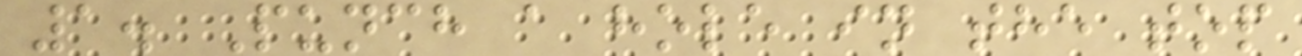1. Punch a hole in the top
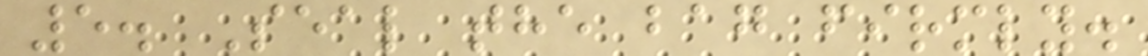5. Seal the bag firmly.
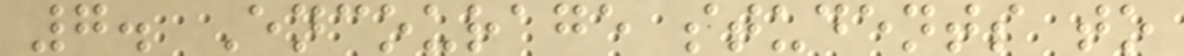7. Encourage students to
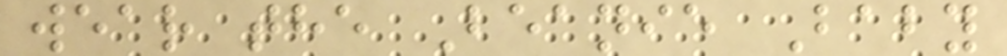wear the Beanie Baby
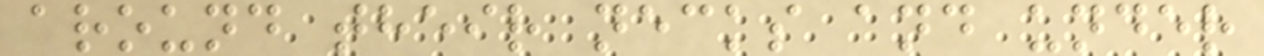around their necks and under
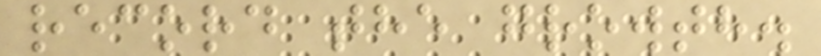record the growth.
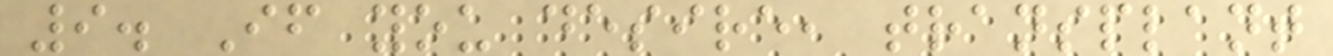9. If you desire, transplant
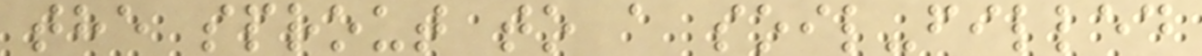the sprout to a soil-filled
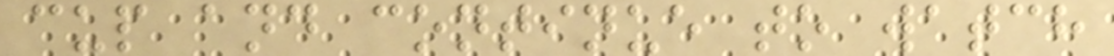cup and continue to watch
